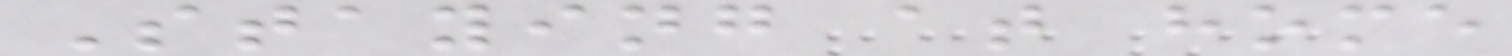Staying at home
